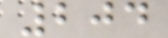204
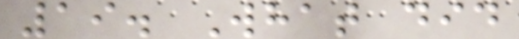19. What did
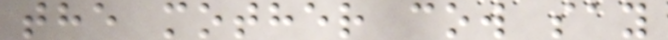the mother cow say
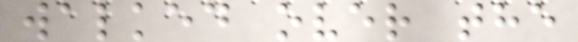walked over the
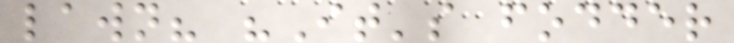lawn? "It's fodder
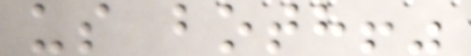us both!"
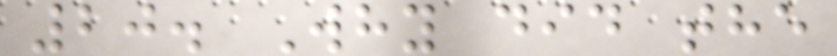20. Why did the
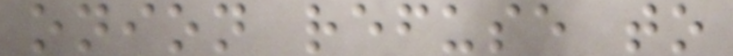onion refuse to
